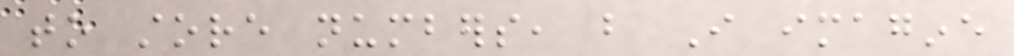to store numbers, but I imagine
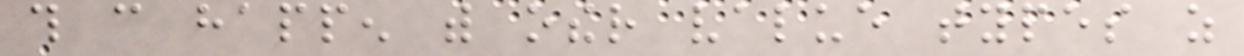this can happen with other value types as
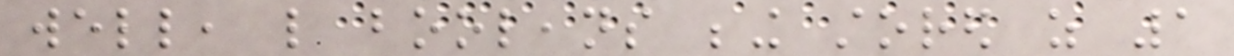well, like booleans being stored as 1
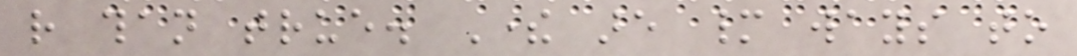rather than true. There are many ways to
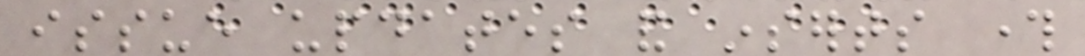issue updates and inserts through
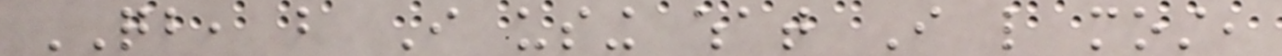QB, but I using what I like most,
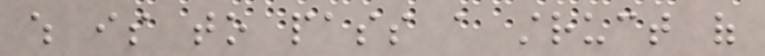which is to pass a struct of
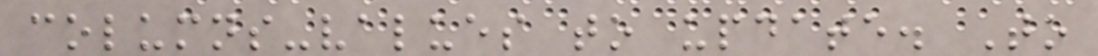columns-values to update. To
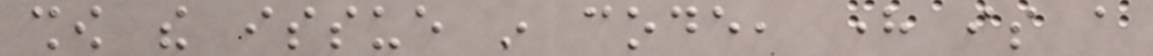show the issue in code, here is a
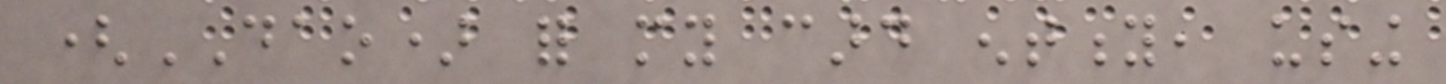(DAO) for my card entity, using
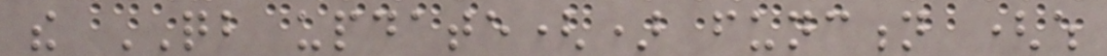the QB update() function (which
